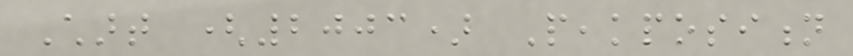Chart (2003) Peakposition
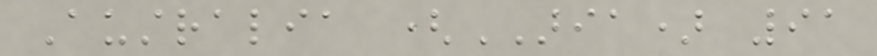Australia (ARIA) 91
